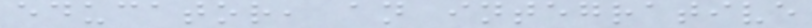educator, an integrative
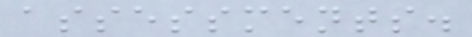assessments.
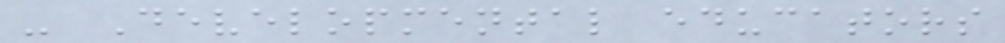- Developmental educators
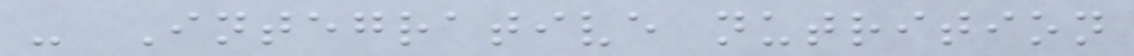- Integrative nutrition
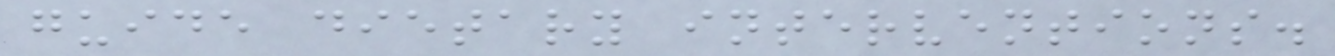guide dietary interventions.
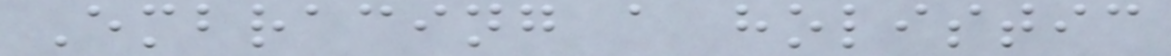Embracing a holistic
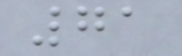71
